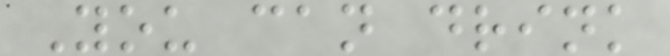You can drink
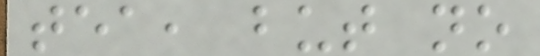tea, but no
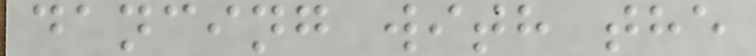dancing with the
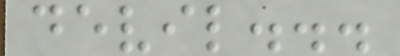devil...
